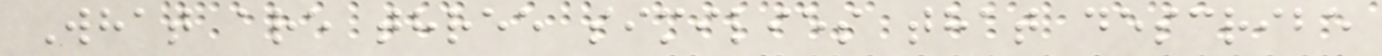What are three similies that describe
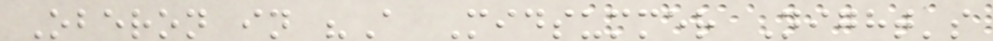Oberon in "A Midsummer Night's
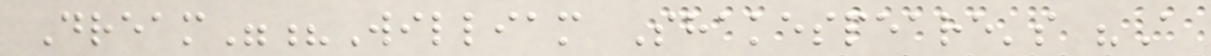Dream"?William Shakespeare's "A
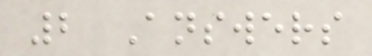2 Answers
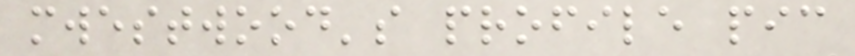mwestwood's profile pic
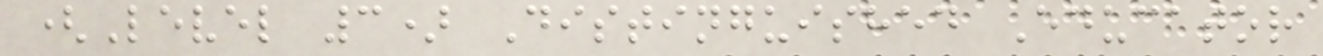(Level 3) Distinguished Educator
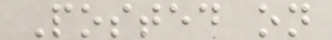Posted on
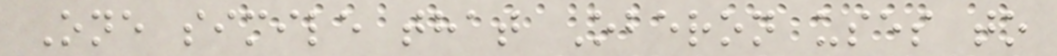One simile that Oberon uses to
